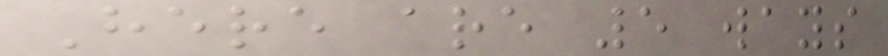Here are 5 ways
